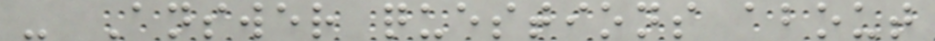- Answer questions about
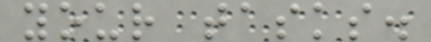your tasks.
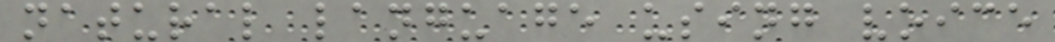natural language using voice
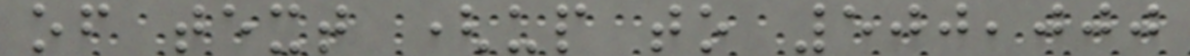of text (up to 500,000
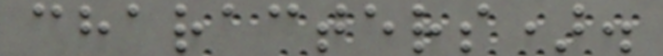characters).
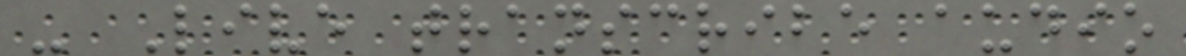- Live transcribe audio
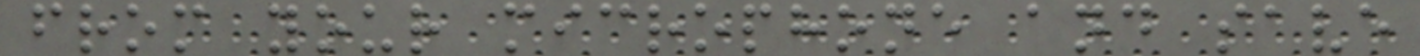from your microphone and save
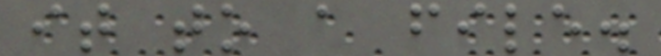it to a file.
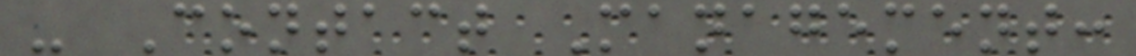- Contact Management:
